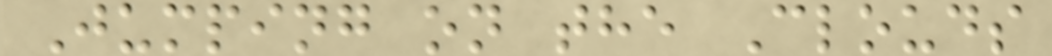Jumping on the Clouds
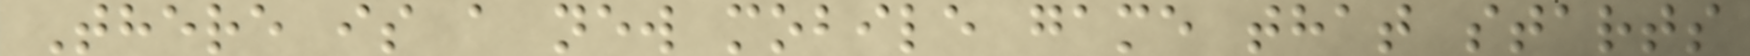There is a new mobile game that starts
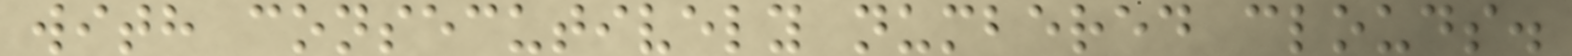with consecutively numbered clouds.
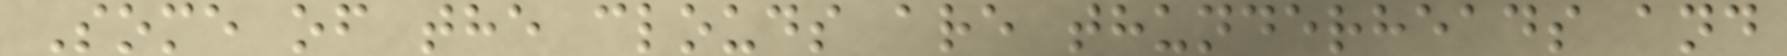Some of the clouds are thunderheads and
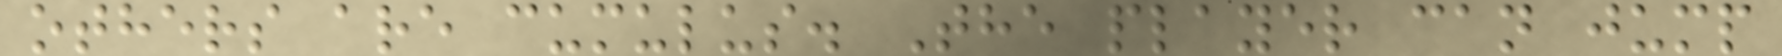others are cumulus. The player can jump
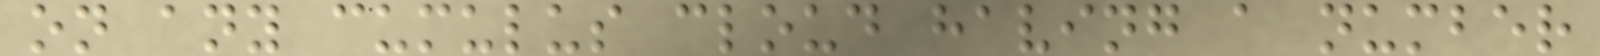on any cumulus cloud having a number
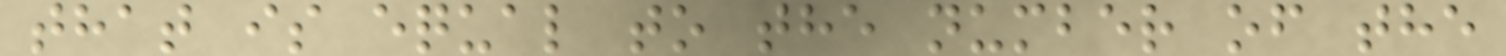that is equal to the number of the
